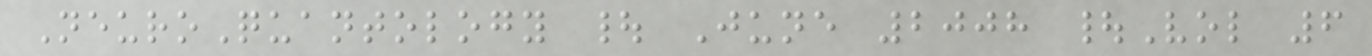NeuroQuantology | June 2008 |Vol 6
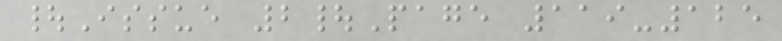|Issue 2|Page 119-125
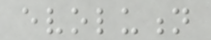evolution
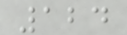124
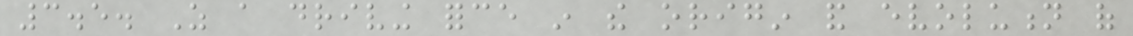3.5. As a driving force in the origin and evolution of
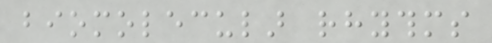biomolecular rhythms
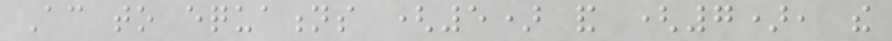According to equations (5) and (7), the
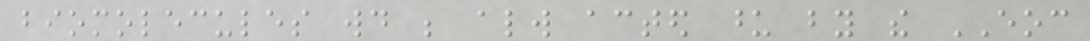biomolecules would be always acted upon by the EOC
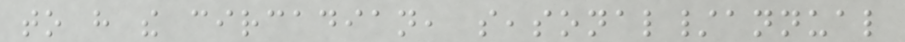to have the circadian, seasonal/annual
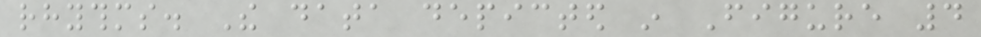rhythms. The data depicted in Figure 4
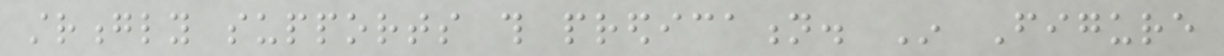strongly supports this predication. In Figure
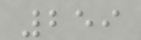259
